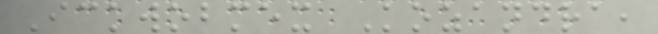Ickwobmex Kozandra,
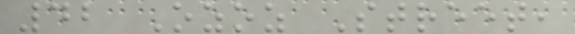42 Ozoz Street,
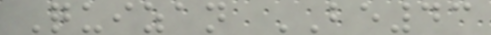Quizan BE43
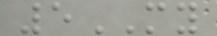5MY
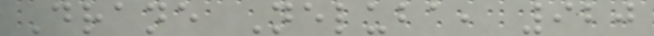Drane Neluba, 920
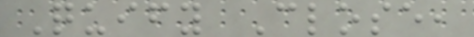Quify Close,
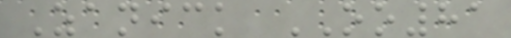Zanick OO81
